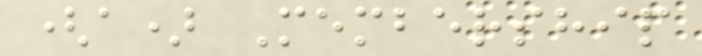(a) Membership
